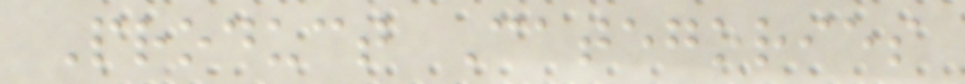Product Categories
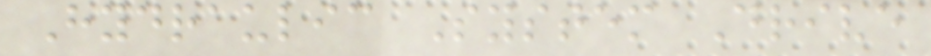Hydraulic System Drive
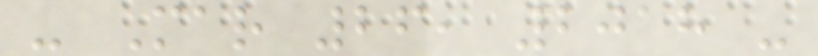- Mar 26, 2018 -
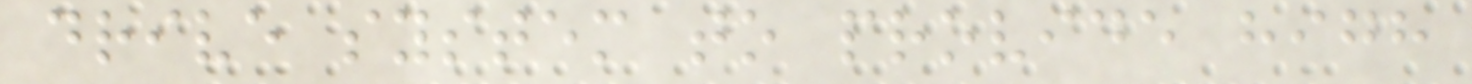drive system to provide high
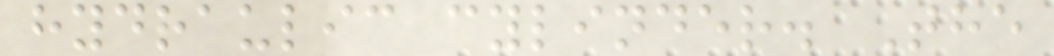hydraulic cylinder. The
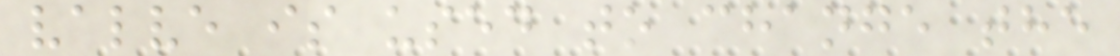valve is used to change the
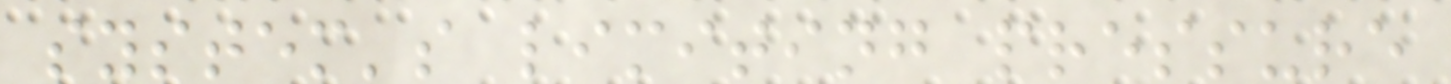system's limiting pressure
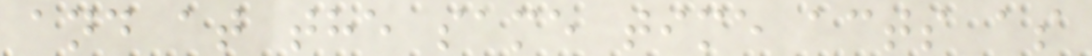and at the same time acts as
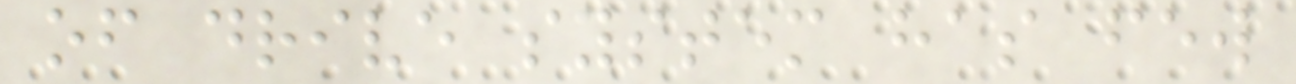of drive system has few
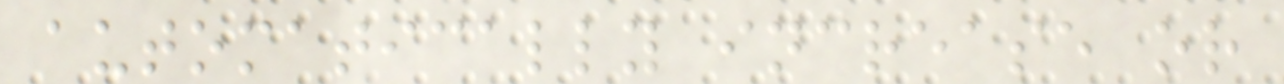automatically increase or
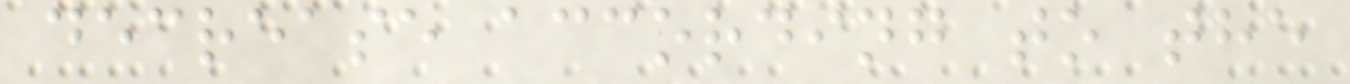decrease according to the
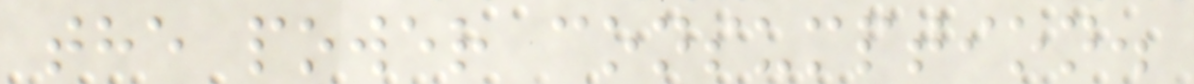the power consumption.
